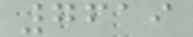7619
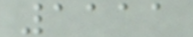1111
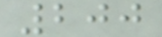200
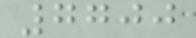7700
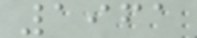1961
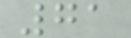71
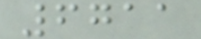6711
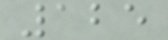125
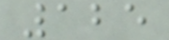125
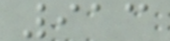913
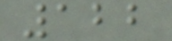122
